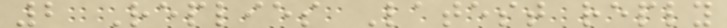2 Replies Latest reply
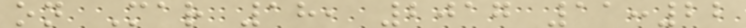on Mar 18, 2017 11:22
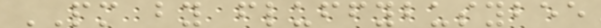PM by fluffybusybee
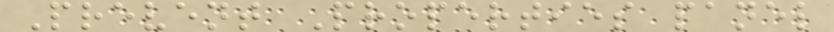Prevent Properties panel
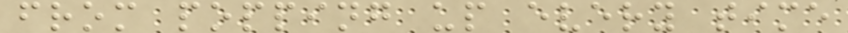from popping up every time
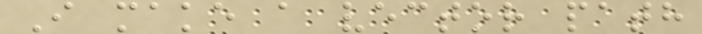I make a vector path
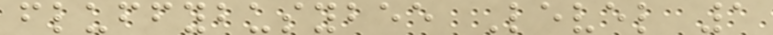fluffybusybee Level 1
